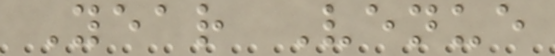Year Venue
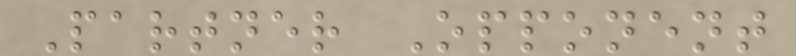Partner Opponent
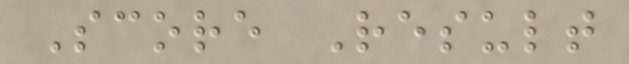Score Result
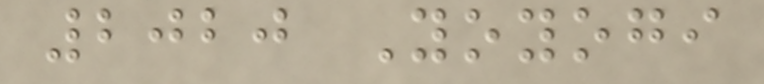2020 Yoyogi
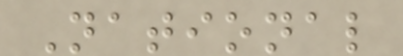National
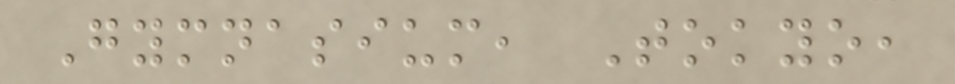Gymnasium, Tokyo,
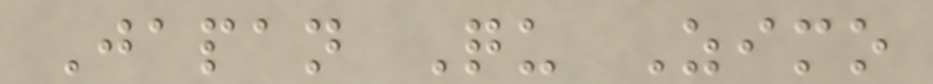Japan Qu Zimo
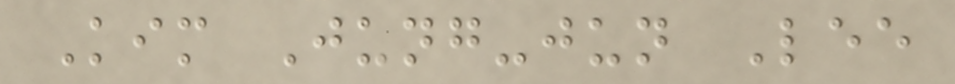Kim Jung-jun Lee
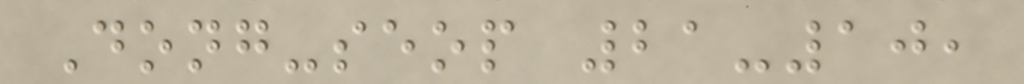Dong-seop 21-10,
